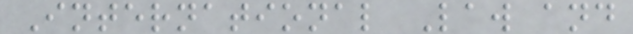International Law and
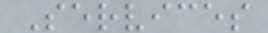Services
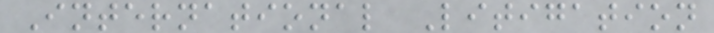International Litigation
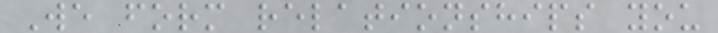We form relationships you
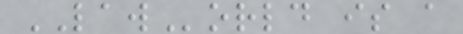LAWorld is a
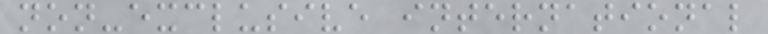non-exclusive international
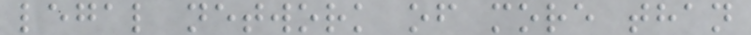legal network of more than
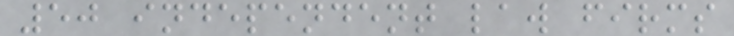50 independent law firms
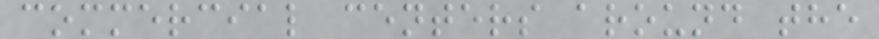commercial centers around the
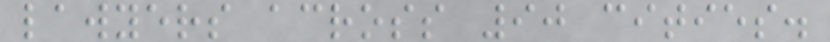lawyers across 90 cities.
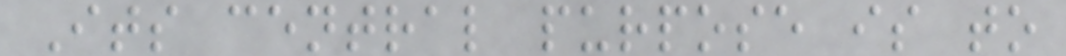Its central purpose is to
